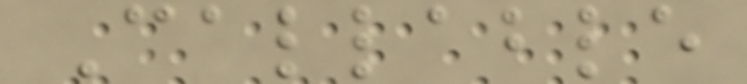Callable
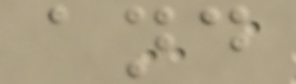and
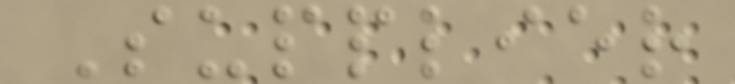Supplier
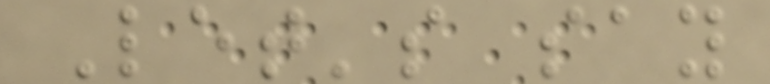Let's say
